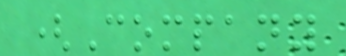(Company
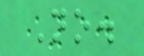No.
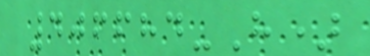406684-H)
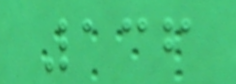136
